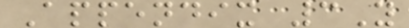Appendix 3Y
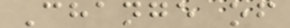Change of
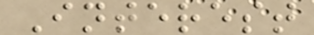Interest
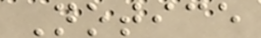Notice
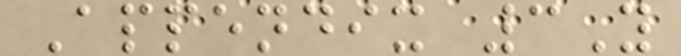Appendix 3Y
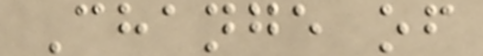Change of
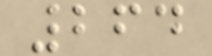264
